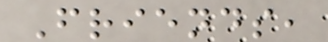Friends,
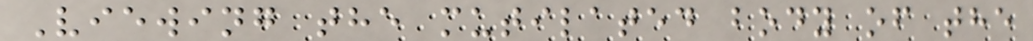Viewing the mutilated body of the
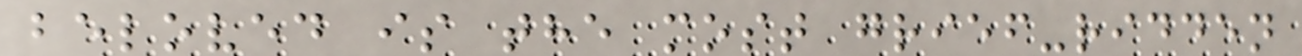beloved is the most grief-ridden
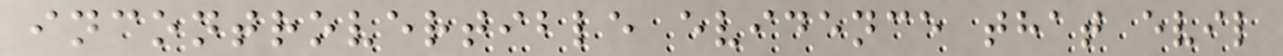incontrovertible evidence that evil
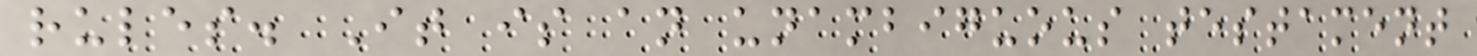rules. It is an unambiguous testament
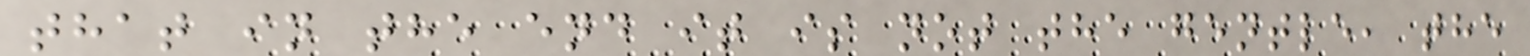that in the end it is not the gentle, the
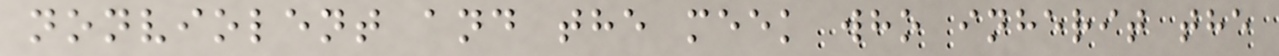nonviolent and the meek who inherit the
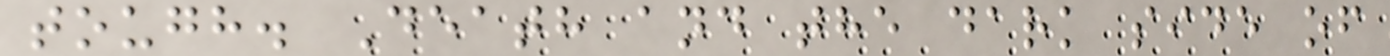tough. Death and the dark side of
